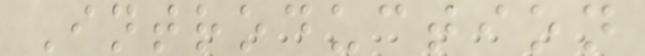Introduction
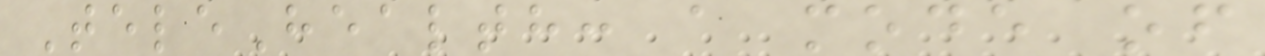TeleHealth: a mode of
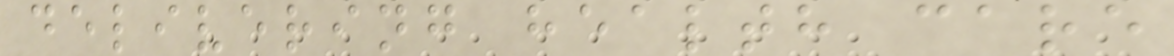delivering health care
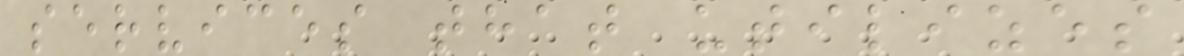services that utilizes
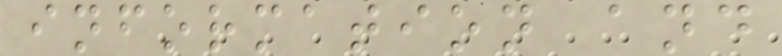information and
